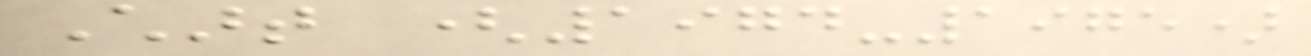Chart (1974-1975)
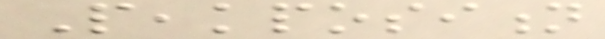Peakposition
